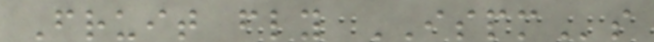Fruit fly ISPMs
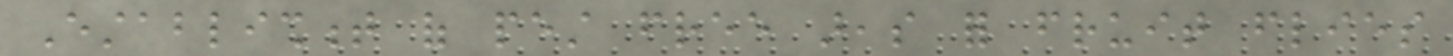Establishment of pest free areas for fruit flies
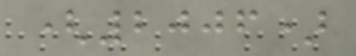(2006)
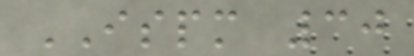ISPM 30
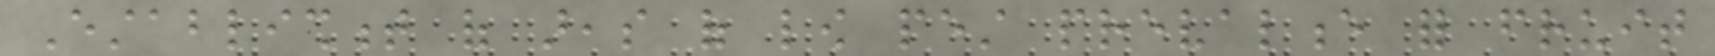Establishment of areas of low pest prevalence for fruit
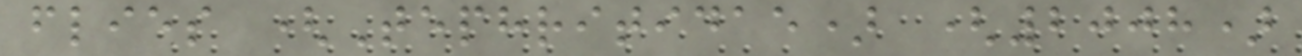flies (Tephritidae) (2008)
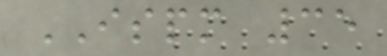ISPM 35
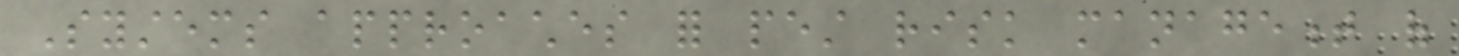Systems approaches for pest risk management of
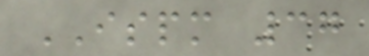ISPM 37
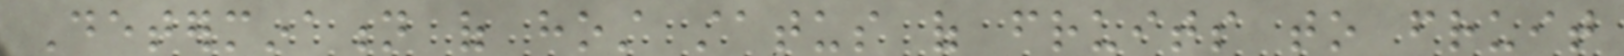Determination of host status of fruits to fruit
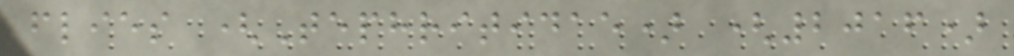flies (Tephritidae) (2016)
